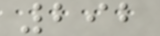292
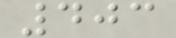403
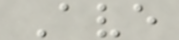Ave
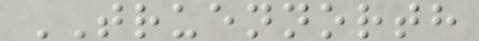TRUENNORTH
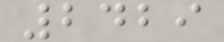2429
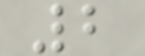2
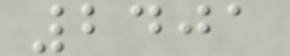2401
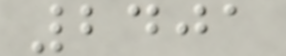2401
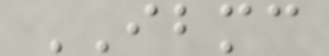IBMC
